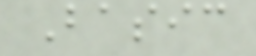Basic
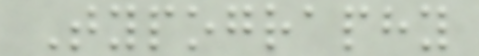Typography
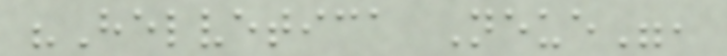"Helvetica Neue",
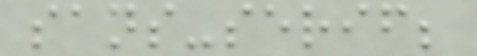sans-serif;
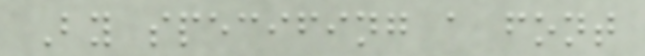By specifing a font
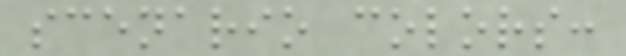scenario colors:
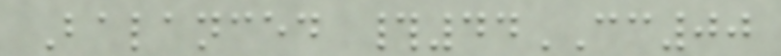Balanced #44CC00
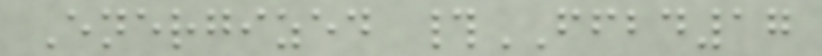Energized #FFBD17
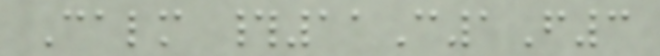Calm #11C1F3
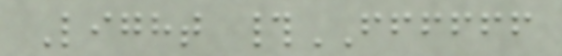Light #FFFFFF
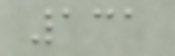131
